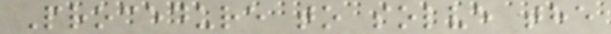Procedure to solve the
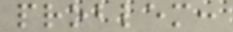problem:
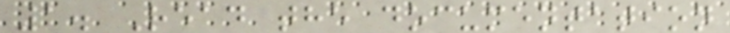1. Read the documentation
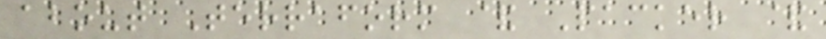about Terraform & Packer &
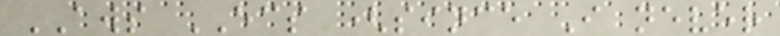AWS ECS (since I never
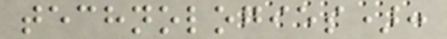technologies):
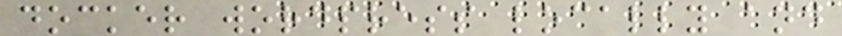docker wordpress locally and
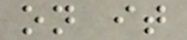on it
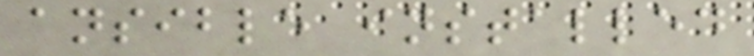ansible installed
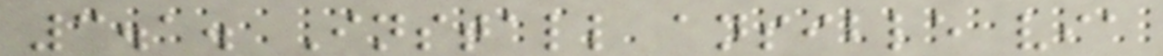3.1. Install ansible via
